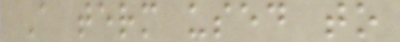A term used to
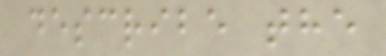describe the
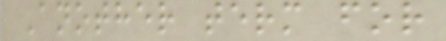Another term for
